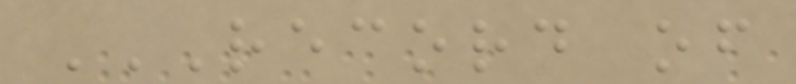RECORD OF
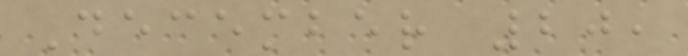December 20,
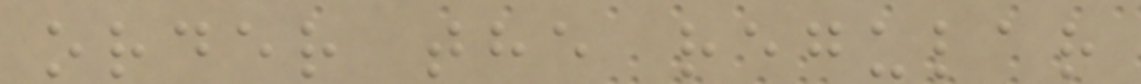order the regular
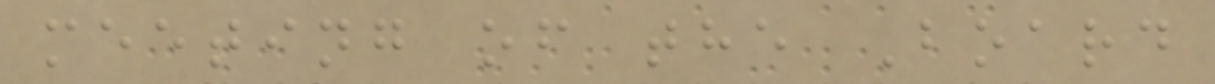meeting of the Board
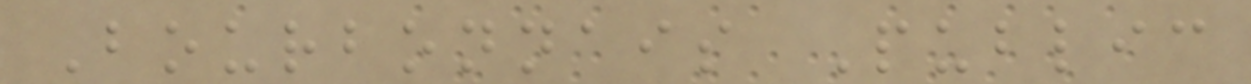Bourbonnais Public
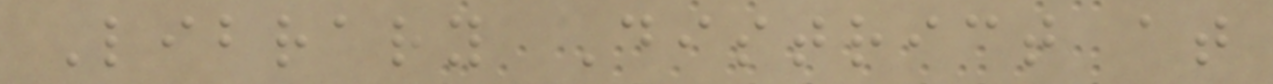Library District at
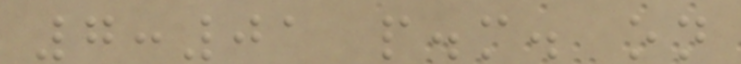7:01 p.m. on
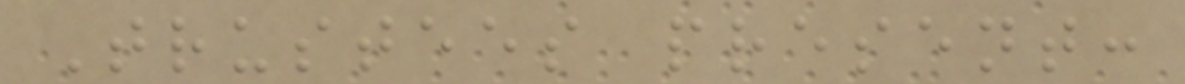Trustees present:
